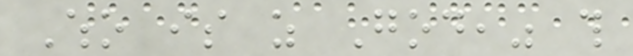Who is as God," this
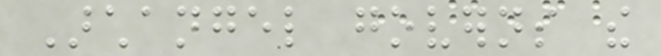Archangel governs the
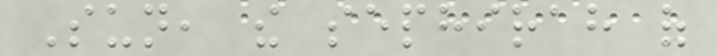Sun, the sephirah of
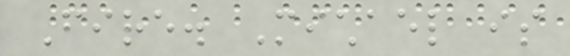Fire. Michael is
